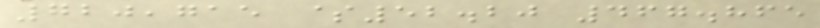720,715 $52.20 467.865
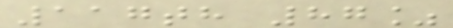117th 87%
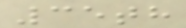35th
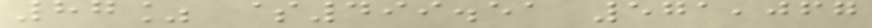87% $499.51 571,067
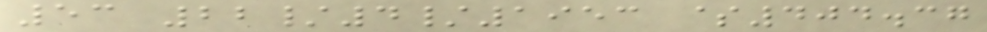53 22/4/1953 $404.37
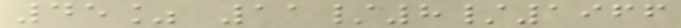45% 11/8/1966
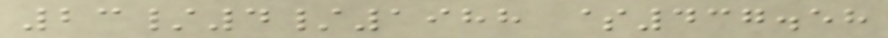23/4/1988 $437.58
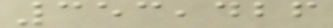353,426
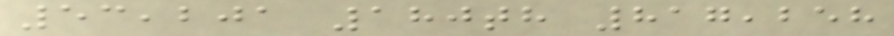53,201 180th 817,258
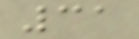31
